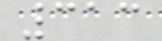313
